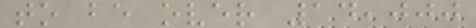to be over 14,000
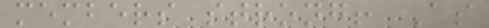members strong! As
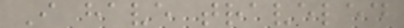I have traveled
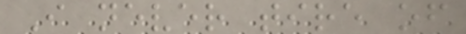I never tire of
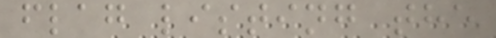flag listing the
